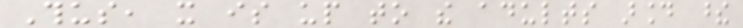Thus, it is up to the adults around these
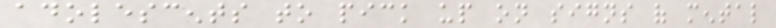adolescents to pick up on signs of mental
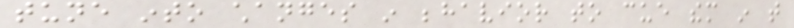tune into changes in behavior to cue them in that
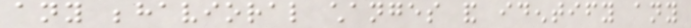any behavioral changes and identify any
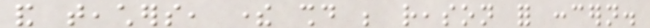and teachers, there should be reason for concern.
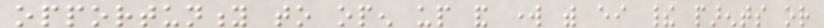opportunity to open up and work with either their parents or
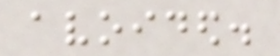avoided.
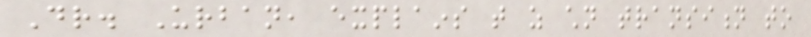Dr. Urban, explains that as children transition to
